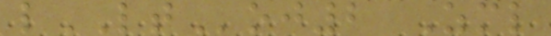lLToj2 Zml
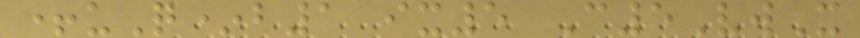+uQ*b1 ix5 C5VwX
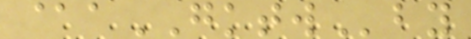@aGKTWby
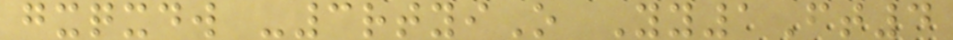gxqxdw -3rtyiO Yy1Ft4
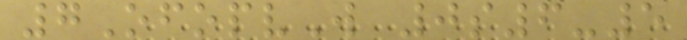7OfopvW 0s6-5
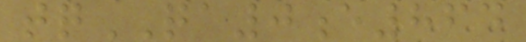tqQA0e864
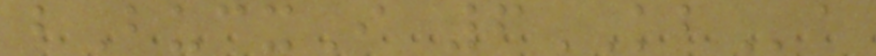bBucxI 6KBa
